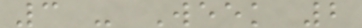3 - Week 2
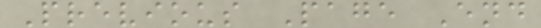Previous Page End
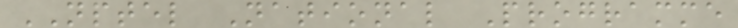NPTEL National Programme
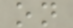on
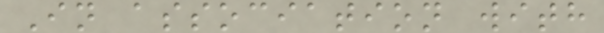In association with
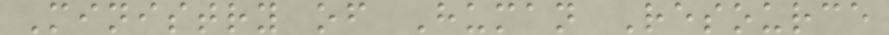Ministry of Human Resource
